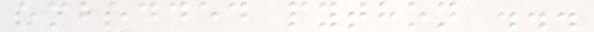embedded python ...
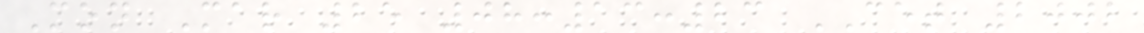Mon Mar 25 08:13:23 CET 2002
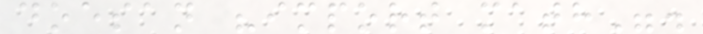doesan "import math".
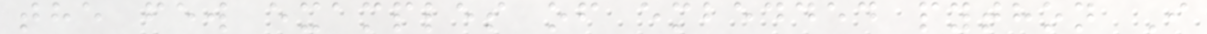the few examples of embedded python I
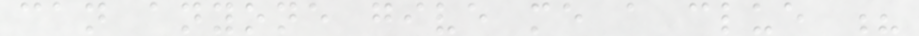can anyone give me a clue ?
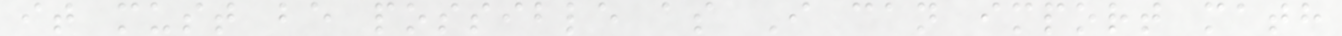it must be possible as I can import math
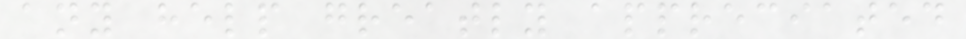any help greatly appreciated
